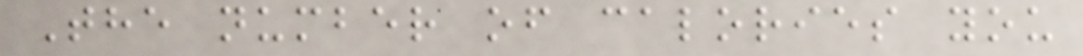The number of calories you
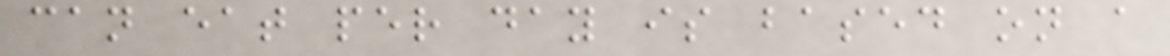can eat per day is based on a
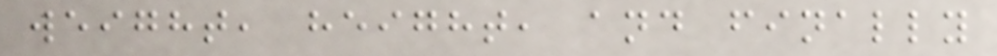weight, height, and finally
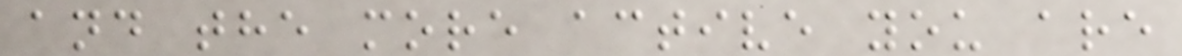and the more active you are
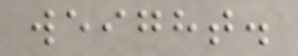weight.
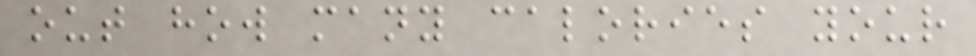out how many calories your
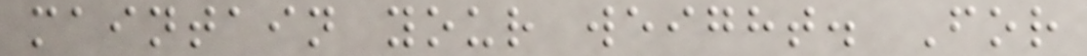maintain your weight. For
